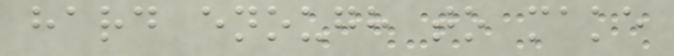hard enough to make
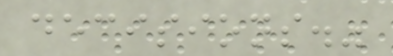decisions."
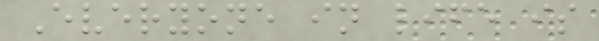Everyone in life is
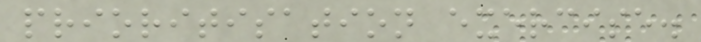prioritisation exercise.
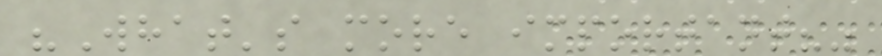"What's more important?"
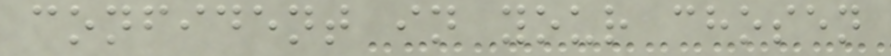confident in your chosen
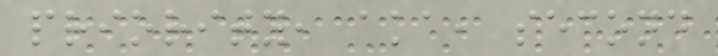priority, aka, second
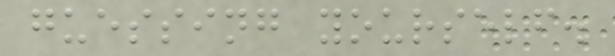guessing yourself.
